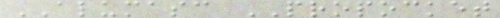ALUMASC PROPOCKET
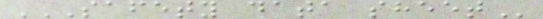SAFETY DATA SHEET
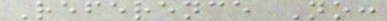Reference No:
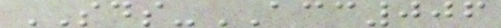SDS-ACC006
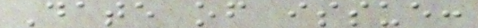Date of issue:
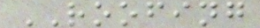ROOFING
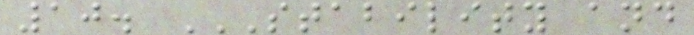10. STABILITY AND
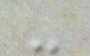-
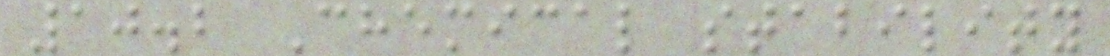10.2 Chemical stability
